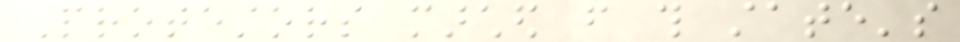Protestors marched from this state's
